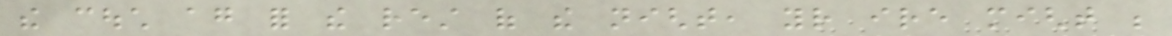the couch again for the rest of the night, your ire might be
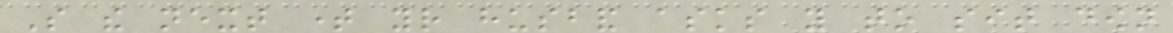So the next time your husband asks you to sit down
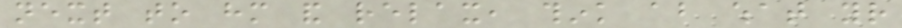next to him and relax, think about what your
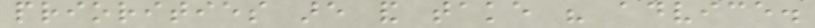priorities are and take his advice.
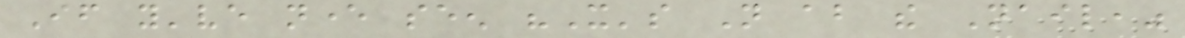If you've never seen "It's Not about the Nail,"
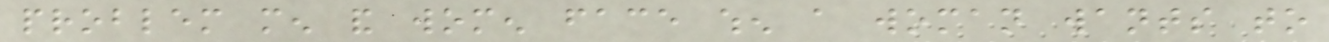problem men and women face when a woman wants to
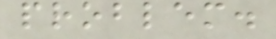problem.
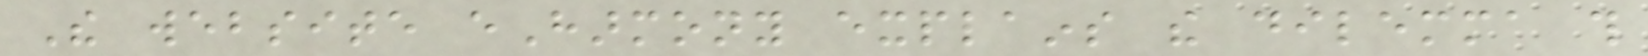The website eHarmony explains the dilemma this
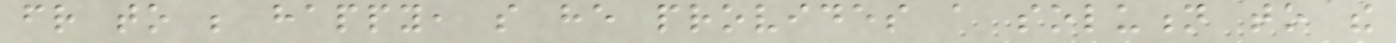friend to be happy, so he provides a solution to the
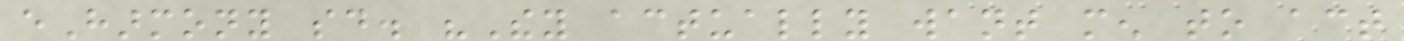eHarmony said. "They actually want men to act
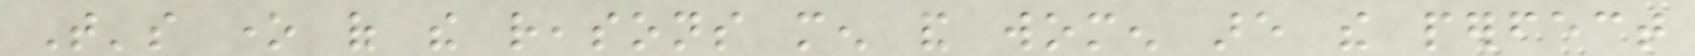That's one of the reasons men and women are the perfect
